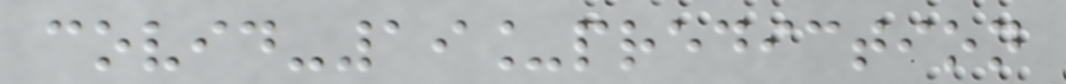covid-19_prediction
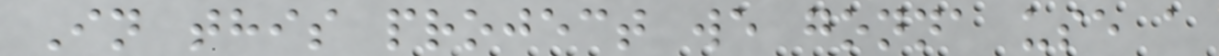In this project we gonna use a
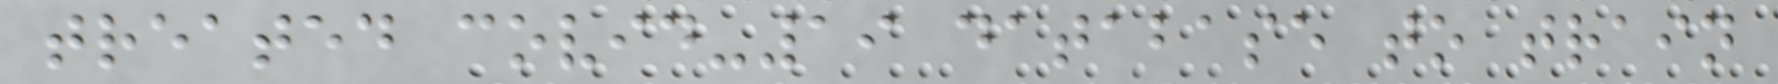treated covid-19 database to train
